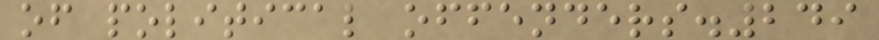of political offenders.249
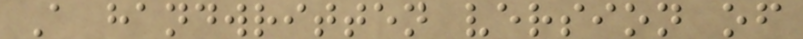A handwritten version of
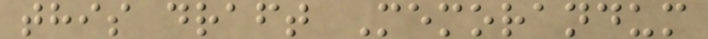this draft Memorandum
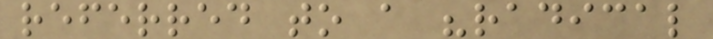referred to a "radical
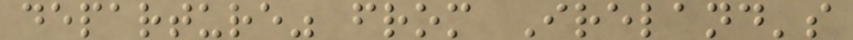departure" from Ireland's
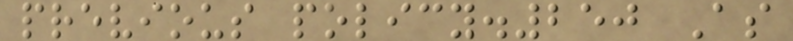previous policy.250 As
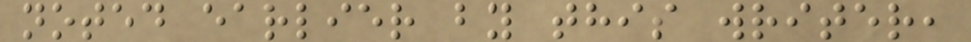noted earlier by this writer,
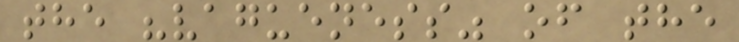the "vagueness" of the
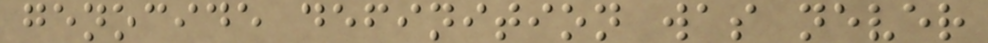genocide definition was never
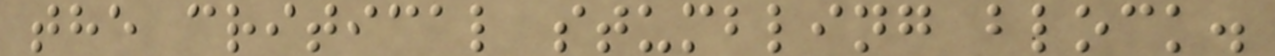the critical stumbling block.
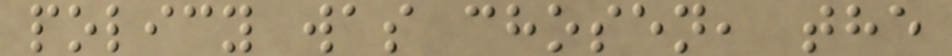policy was chosen, the
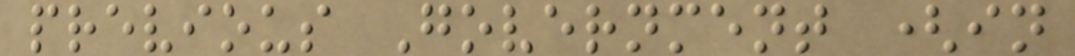previous Government (in
